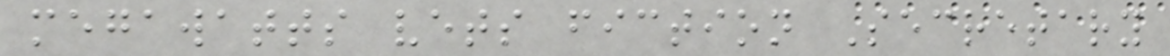megawatts vets fiction Secretary
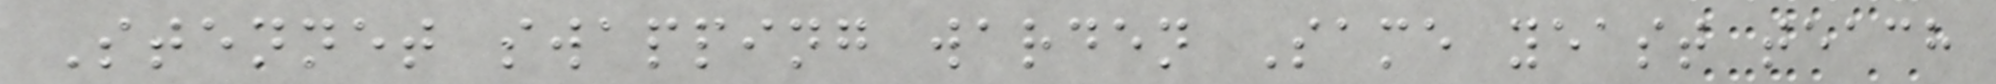Stennet swapping warden Same yeast teach
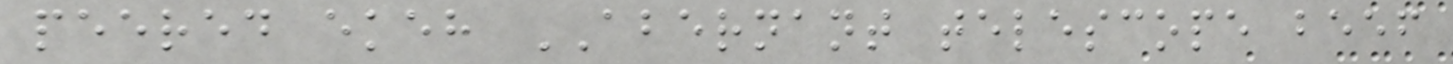peered ekeh ABERNANT telescope beef
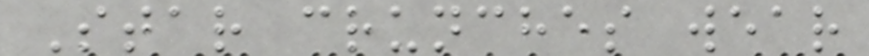Star crunches wear
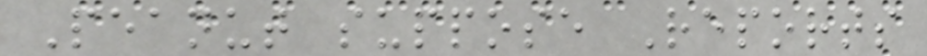Peanut suppose Reports
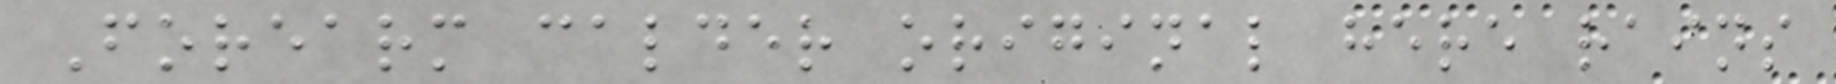Forearm calder original here rains
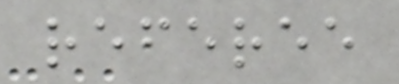referee
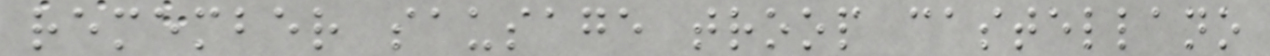remember sausage troop castellano
